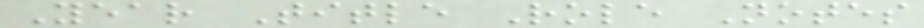Year Title Role Notes
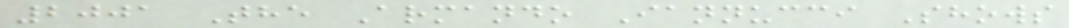2001 The Armando Iannucci Shows
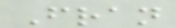Fran
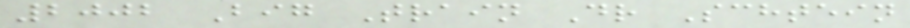2002 Big Train Dr Schtein
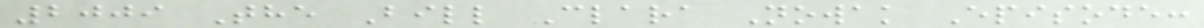2009 The Bill Clara Nowak Episode:
